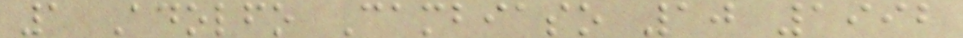1 Adolfo Cambiaso 10 1992
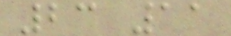23 11
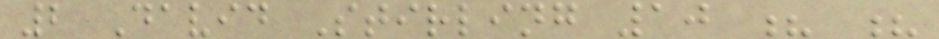2 David Stirling 10 ? ?
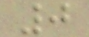0
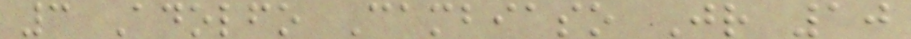3 Adolfo Cambiaso Jr 10
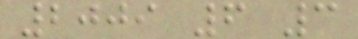2009 6 3
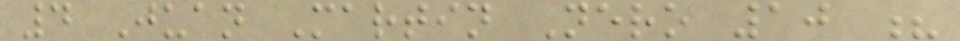4 Juan Martin Nero 10 ?
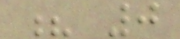? 0
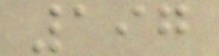197
